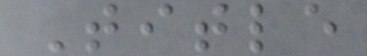Title
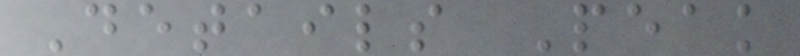Details Peak
